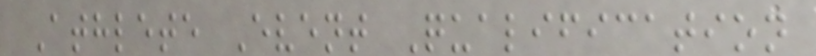Athlete Event Qualification
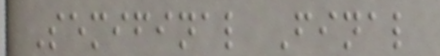Semifinal Final
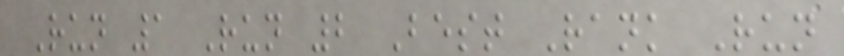Run 1 Run 2 Best Rank Run
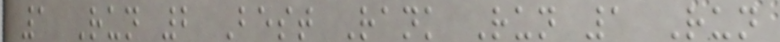1 Run 2 Best Rank Run 1 Run
